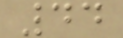44
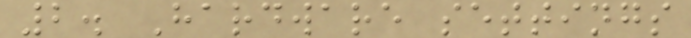2. Hardware settings
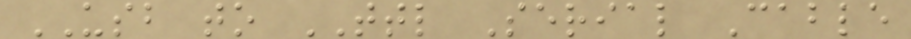USB to TTL Serial Cable
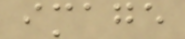image
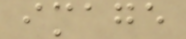image
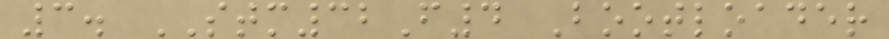3. STM32F4 Bootloader
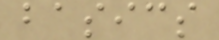basics
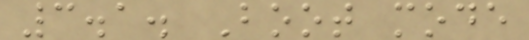3.1. Boot mode
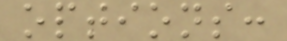options:
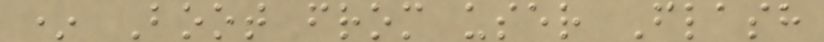* Boot from user Flash
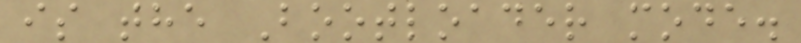is the Bootloader mode.
